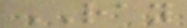RAY
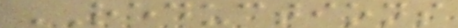REDUCTIONS
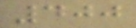400
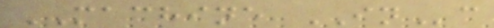MACHINE INc
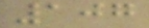107
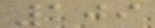109
